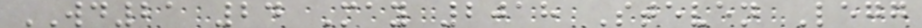WD21 24 May 2018 Steven Legg
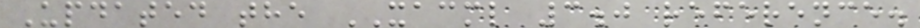Updated the XACML 3.0 reference.
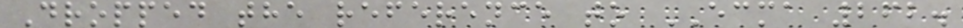Dropped the reference to ECMA 262.
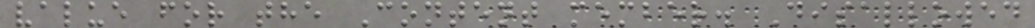value for the Content member. Disallowed
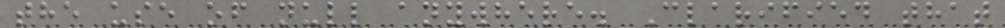the use of null anywhere. Clarified that
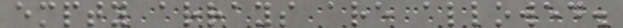empty arrays are allowed.
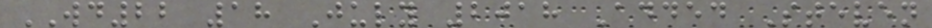WD22 18 July 2018 Added Steven
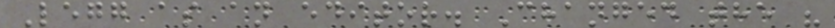Legg as an editor. Changed the "
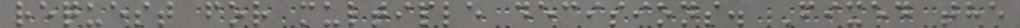request for multiple decisions. Fixed the
